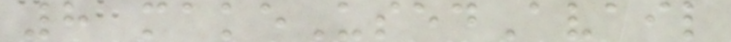8 makeUsedAvail
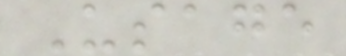Usage
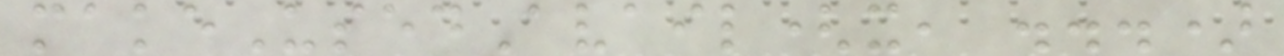makeUsedAvail(x, ...)
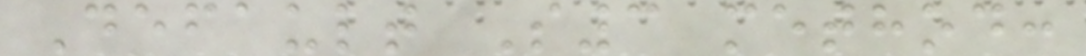Default S3 method:
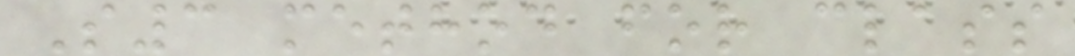S3 method for class
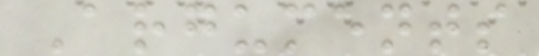Arguments
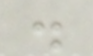.
